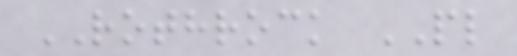ROTHROCK PL
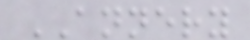ANNERY
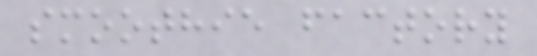smoothie factory
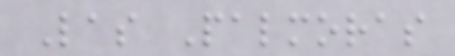Las Palmoras
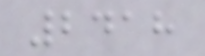2418
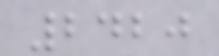2420
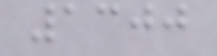1300
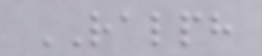RALPH
